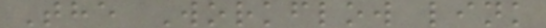The Workflow link
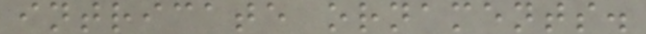intricate ornaments.
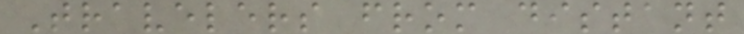Travelers from distant
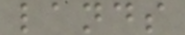lands
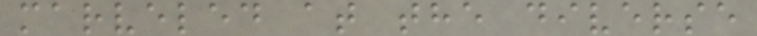marveled at the diverse
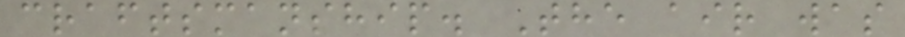craftsmanship. The air was
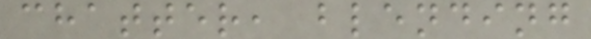chatter, blending
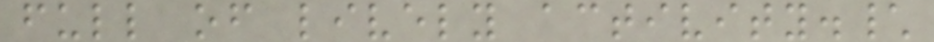full of lively activity.\
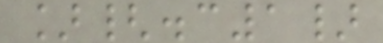]{.c1}
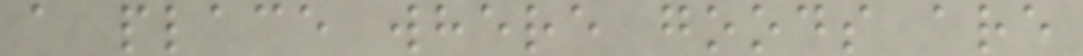a place where goods are
